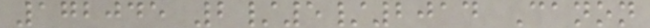172045 2/5/2014 Canon
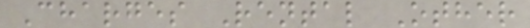Charges Rental Other
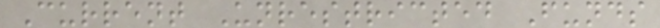Current Unrestricted Funds
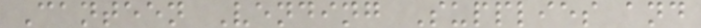Canteen Vending Supplies and
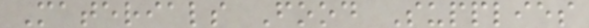Materials Food Supplies
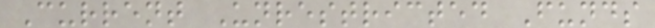Current Unrestricted Funds
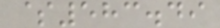$583.49
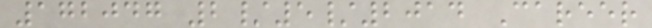172047 2/5/2014 Career
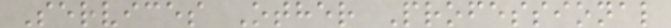Services Other Professional
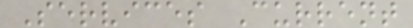Services Current
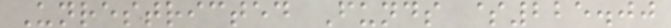Unrestricted Funds $225.00
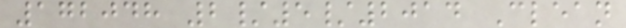172048 2/5/2014 Clean
